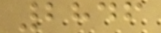2846
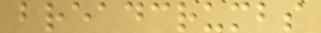breadcrumbs
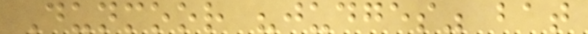Dunmoor "judges" bat
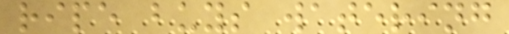ripe buys watering
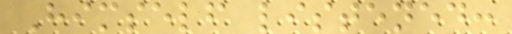Himself listened:
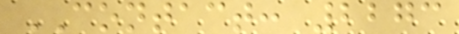CONTACT: 2273
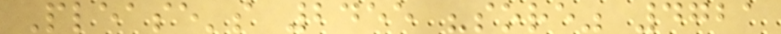Please's 2455 "sore" 4721
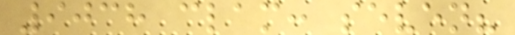9038 clam: seven?
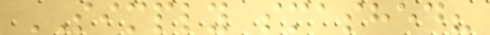SIMPLY smashed?
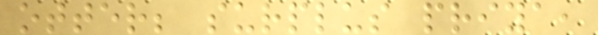otter; surplus priya,
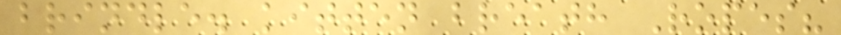brindle. kitten breath Ropes?
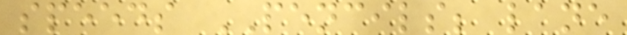speeds PENCILS; lane
